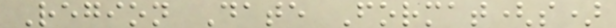Region Date Format(s)
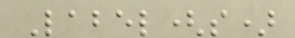Label(s)
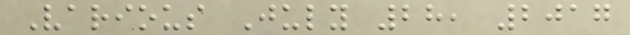Various July 28, 2017
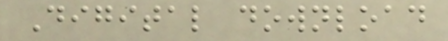Digital download
